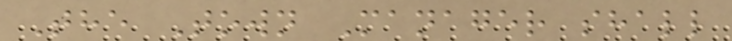The Town Manager shall
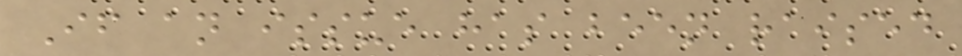If an issue has been raised
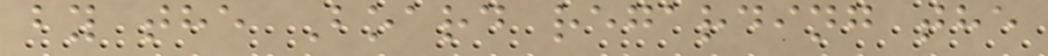by the Board regarding the
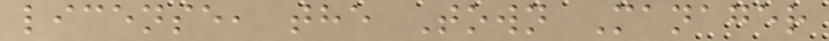license, the Town Manager
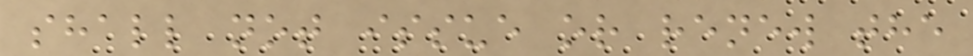shall not issue or renew the
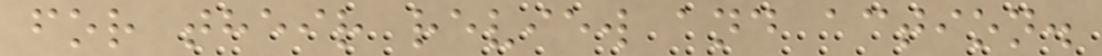for their review and action.
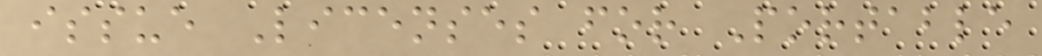issue Licenses for Portable
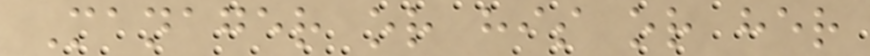Manager or his or her
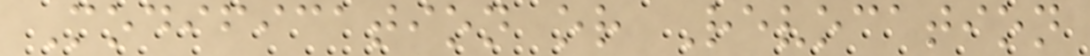Modification or Revocation
